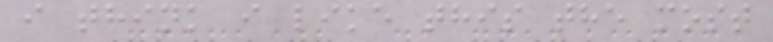i think i like this the most
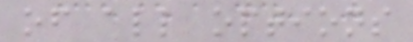of all options
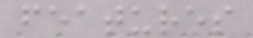features
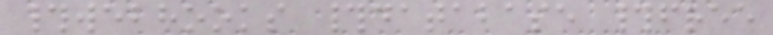#webhooks #database #free
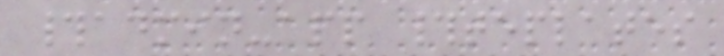#admin-app #teplates
